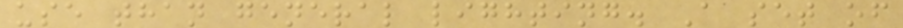use than general lighting. A set of
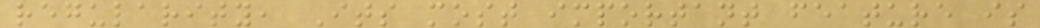regularity, Its most important feature is
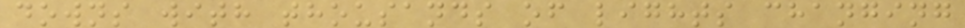downs with thousands of lights changing
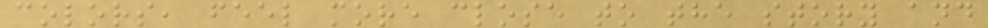colors, feel more close to the story and
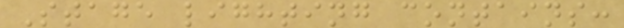Stage lighting contains:
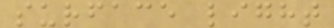surface light
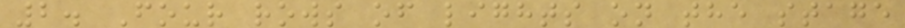2. Four rows of lights on the stage
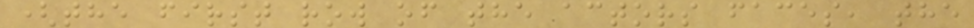(the first row of the actors faces, the
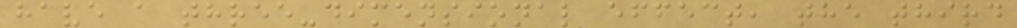have a three-dimensional effect, the third
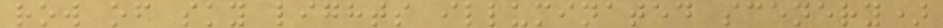row of sky lights illuminated scenery)
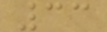33
